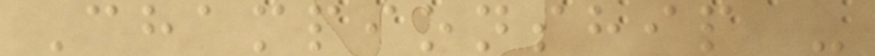Championship -
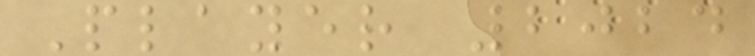Player 2024
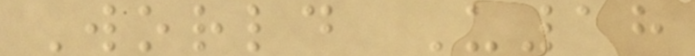World U18
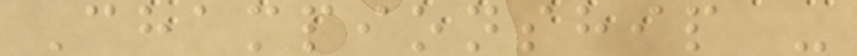Championship -
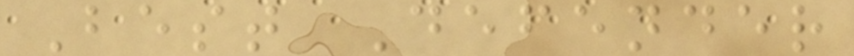Best Defender
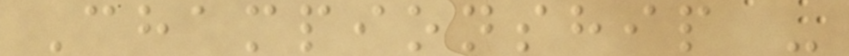Championship -
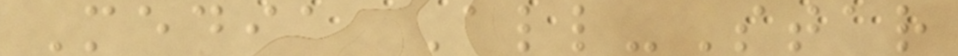Media All-Star
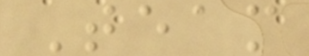Team
